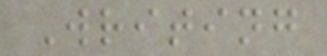Writing
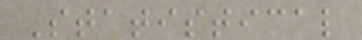Statistical
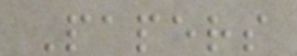Papers
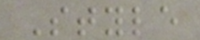Style
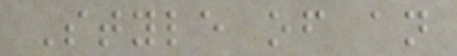Style of an
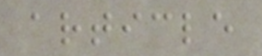article
